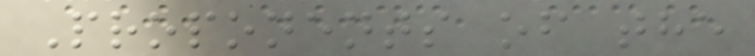Proponents of the
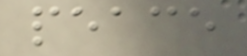peace
